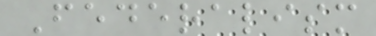Federalism
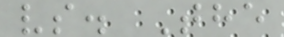vs. The
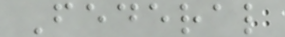Federal
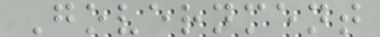Government
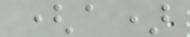(a)
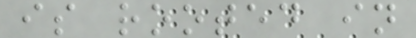is rooted in
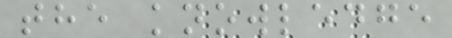the knowledge
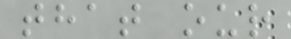that our
